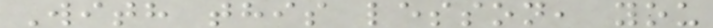With this lesson, you
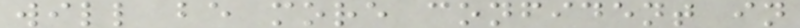will be more confident in
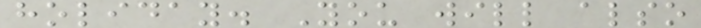holiday. You will also
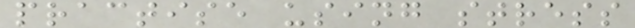practise using stress
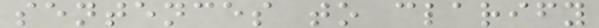sentences to clarify
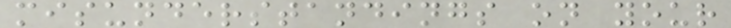misunderstandings on your
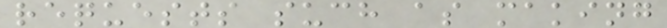requests such as making
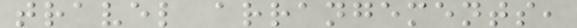travel arrangements,
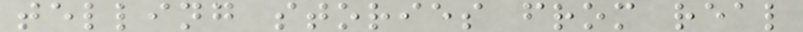telling stories from real
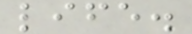life.
